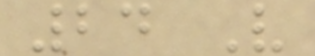24 V
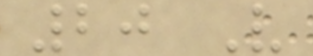20 V
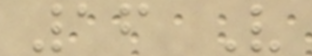16 V
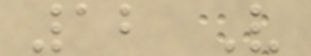12 V
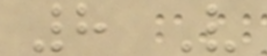8 V
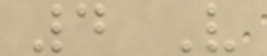4 V
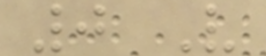0 V
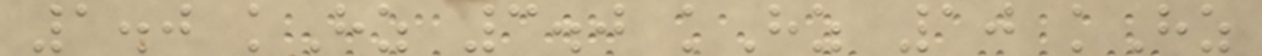1.0 kHz 3.0 kHz 10 kHz
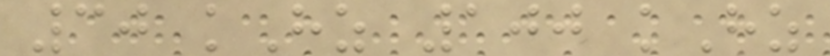30 kHz 100 kHz
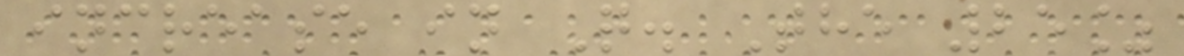increase in Q. The 25%
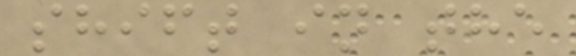shift in the
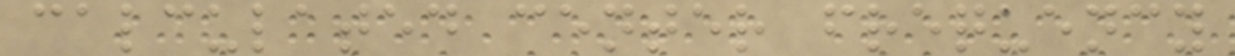calculated center frequency
